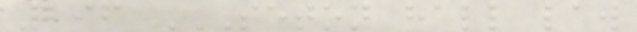296 SETON HALL LAW
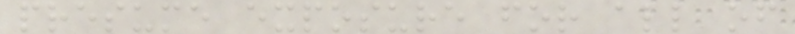presume exposure for all of
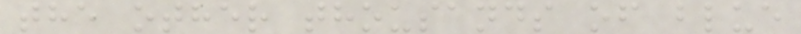the other thousands of blue
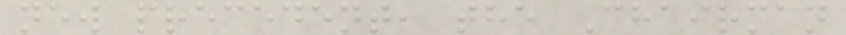new precedent, the Chairman
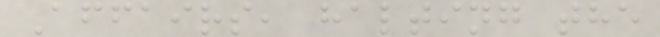Affairs, halting the
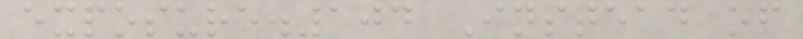exposure.104 Instead of
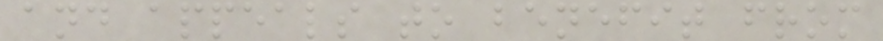and appeals to benefit from
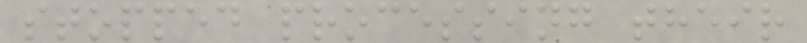stopped processing their
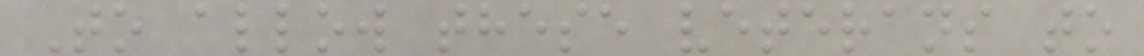To allow these veterans to
